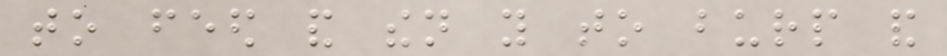to feed and then you to burp and
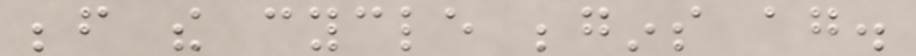before the cycle begins again.
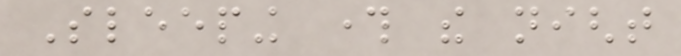Sleeping through the night
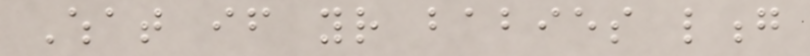What if your babies long
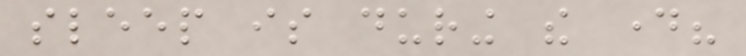sleep is during the day?
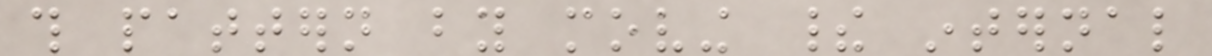this pattern by moving their internal
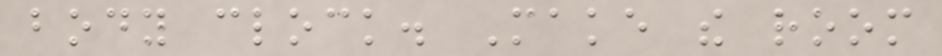body clock. Make the room
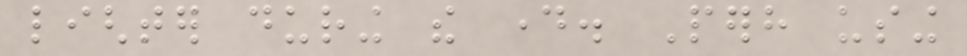lighter during the day. Perhaps using
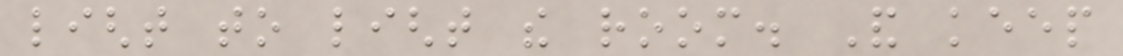light to light the room. And keep
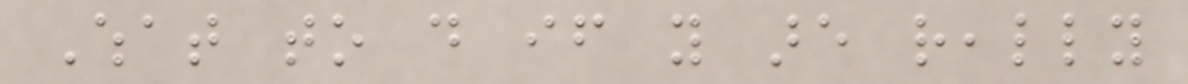What to do if you are really
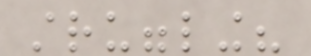struggling?
